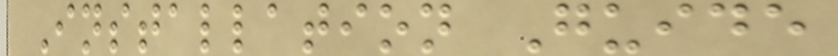Installation Guide
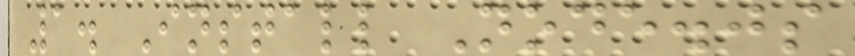1. Install Node.js
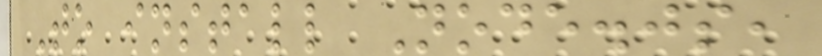To install Node.js,
